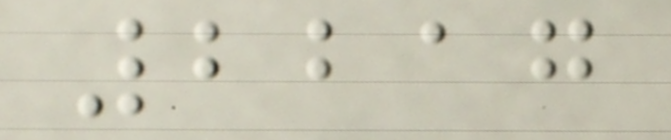2217
